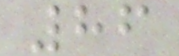86
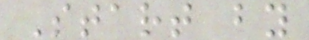Start by
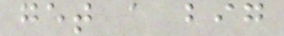get a big
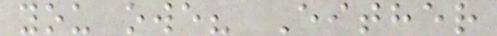you owe? Either
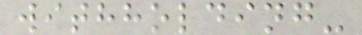withholding-
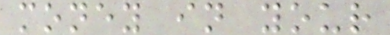money in your
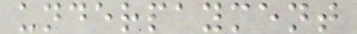underpayment
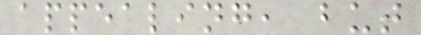appealing, but
